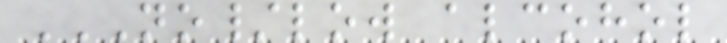NO/LOW ALCOHOL
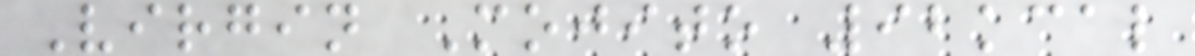Virgin Mojito 92kcal
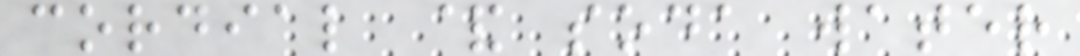cordial & soda water
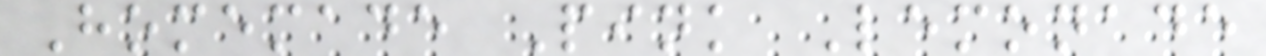Homemade Pink Lemonade
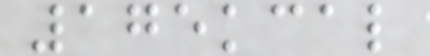175kcal
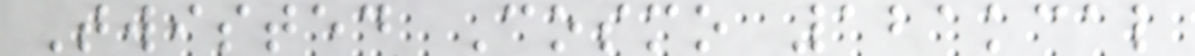Twisted Cosmo 121kcal
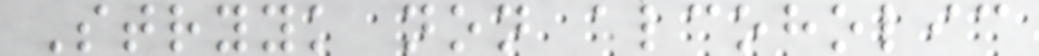Stryyk non alcoholic
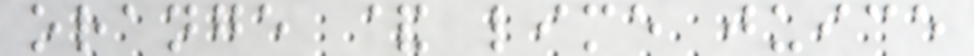orange & lime juice
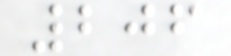206
